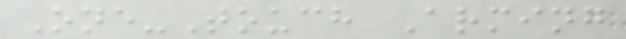One-Touch Arming
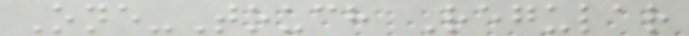One-Touch Regular
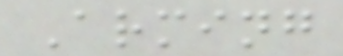Arming
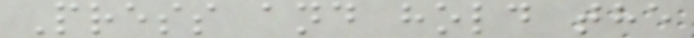Press and hold the
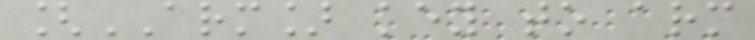[ARM] key to arm
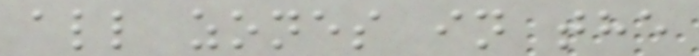all zones in the
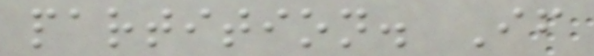partition. If
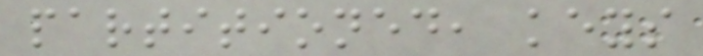partitioned, keys
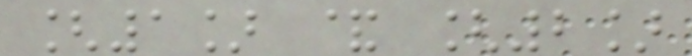[1] & [2]
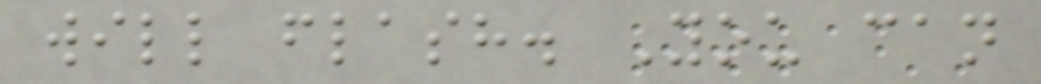will flash. You can
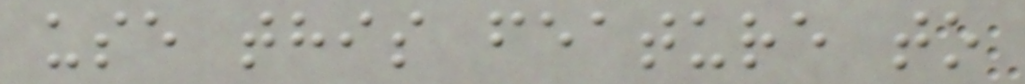use this feature to
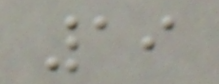19
